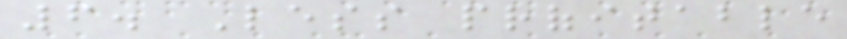6. Less profitable
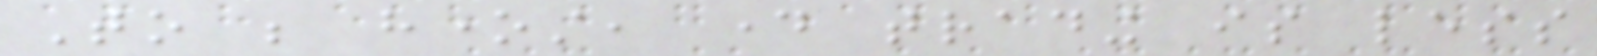To be honest, day trading is less
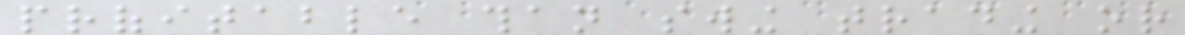profitable than swing trading or
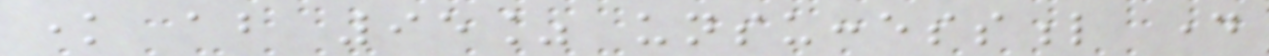know about 95% unsuccessful day
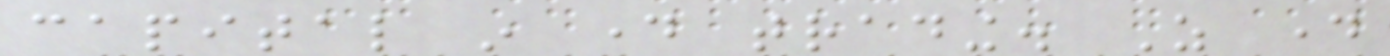capital in day trading. As day
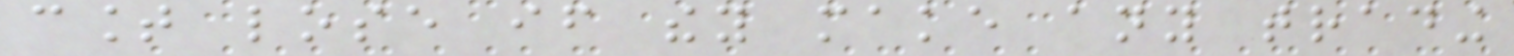count lose if they make any trading
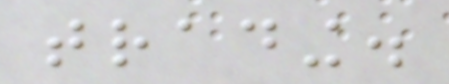trading.
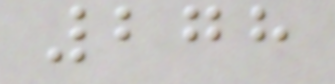278
